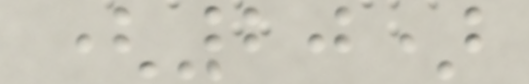(20)
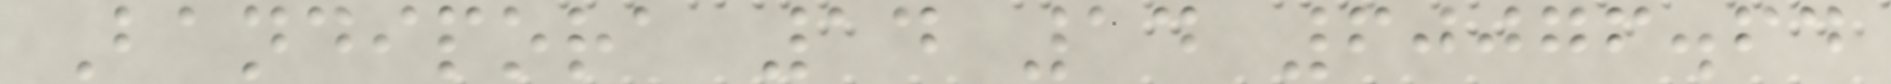Bandipora 14 14 60076.64
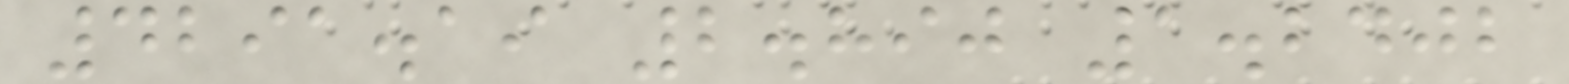4291.19 2.890 1.2402
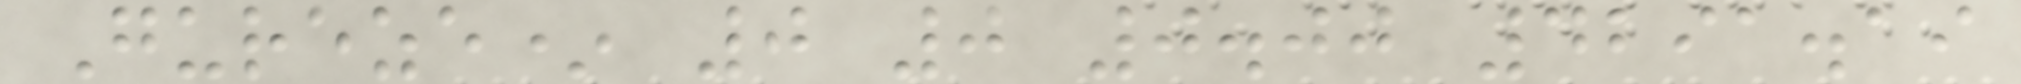Gureze* 0 0 0.00 4291.19
